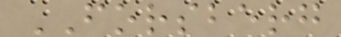FORSBERG
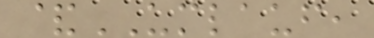&UMLAUF,
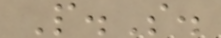P.S.
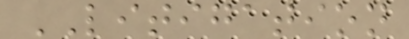LITIGATION
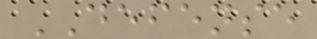DEFENSE
